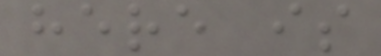here is
